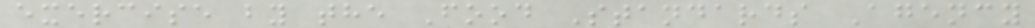exercise by the Food Standards Agency
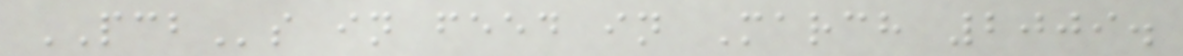PCBs in feed in March 2009.
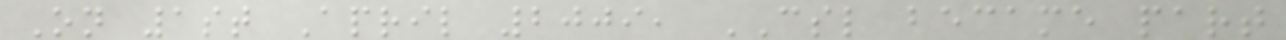On 1st April 2009, CSL became part
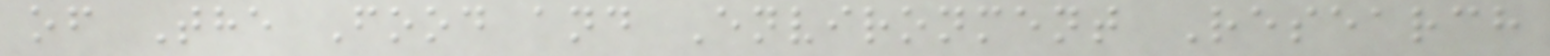of The Food and Environment Research
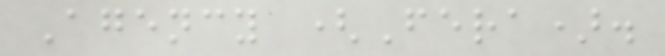Agency (Fera).
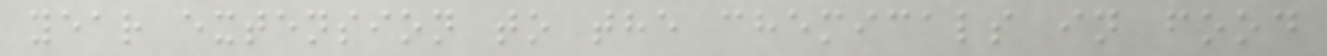year extension to the chemicals in food
